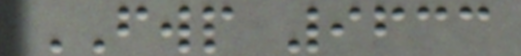FWP 9633
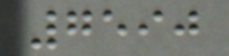7590
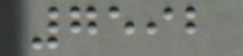7592
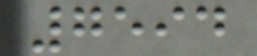7594
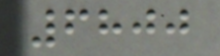6800
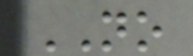NO
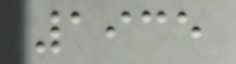1935
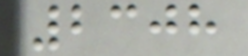2308
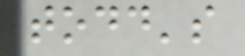todd's
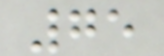75
